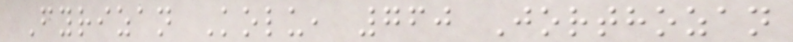Fyrizan Kolu, 760 Jorthozan
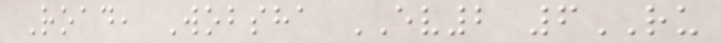Road, Wobsha EV2 6RU
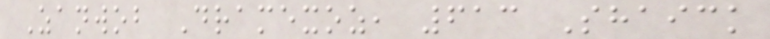Zanwob Dramexoz, 613 Shaick
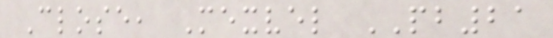Close, Mexvel PB21
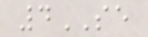4SE
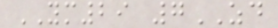YM29 7ZD
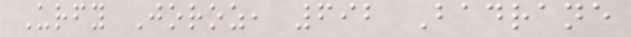Urfy Joroz, 692 Badrane
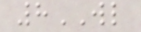8WL
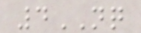4NQ
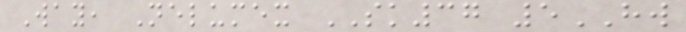Way, Nelumex SK37 5HW
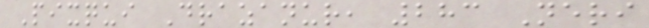Pixqui Drazanur, 283 Neri
